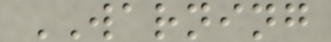WARNING
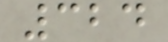324
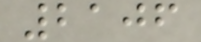2106
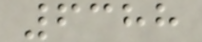6388
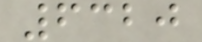6320
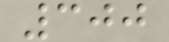300
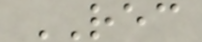REC
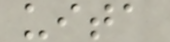uita
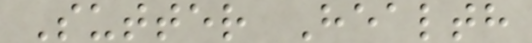Sutter Health
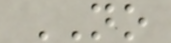NO
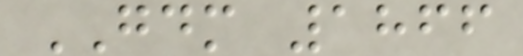GDM 1866
